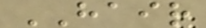HAIR
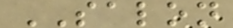SALON
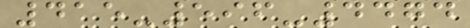415-596-4474
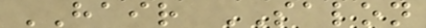HAIR SALON
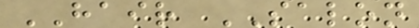HAIR SALON
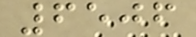6506
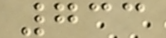733
